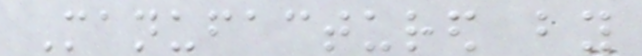Manufactured by
